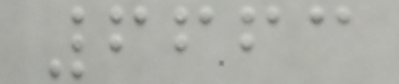6663
